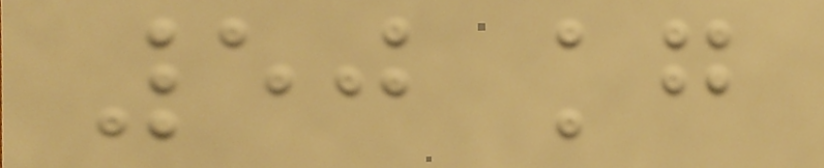50 kg
